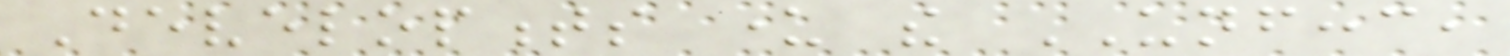Developments under the UNFCCC,
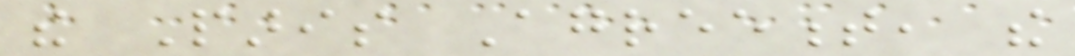the Paris Agreement, the
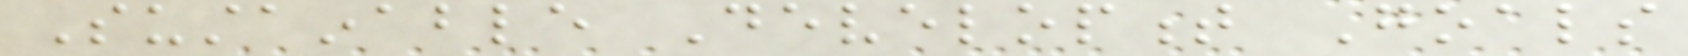Sustainable Development Goals
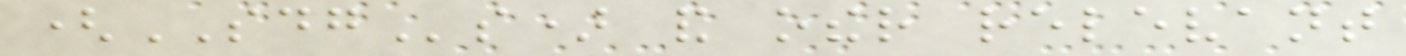(SDGs) and other relevant
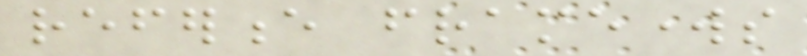reference frameworks
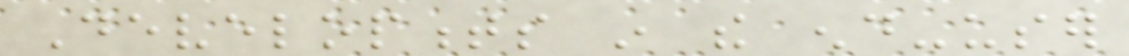Developments in the end-user
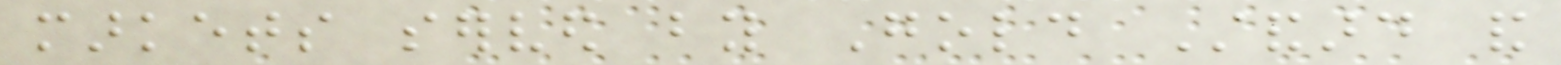markets served by Gold Standard and
